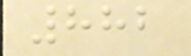882
